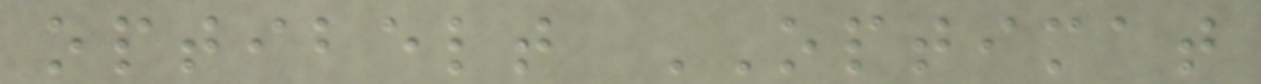optibelt OPTIMAT
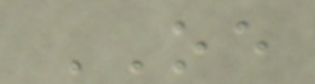OE
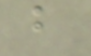b
